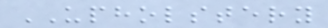UPHOLSTERY
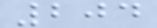204
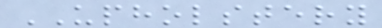UPHOLSTERY
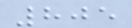805
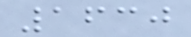1630
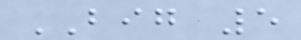BIG 5
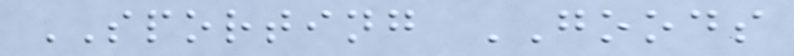SPORTING GOODS
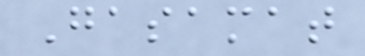Gasamat
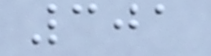301
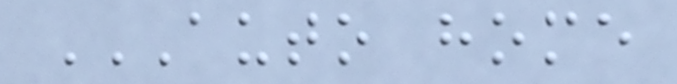AUTO HOME
